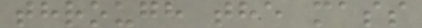through the mass
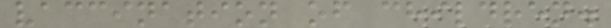vaccination of children.
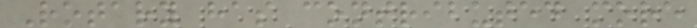Rotary has contributed more
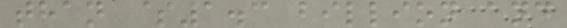than $1.3 billion and
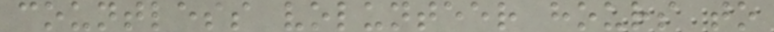countless volunteer hours to
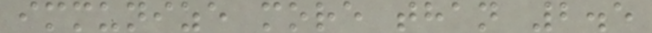immunize more than 2.5
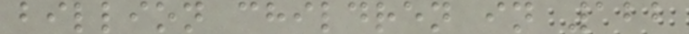billion children in 122
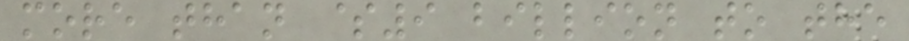more than $9 billion to the
